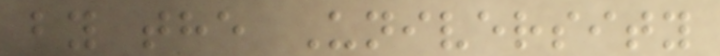by the University
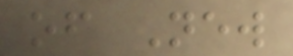of New
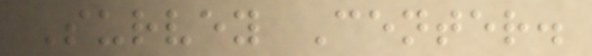Survey Center.
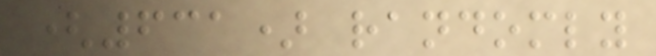(631) randomly
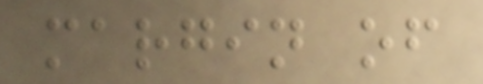margin of
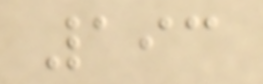193
